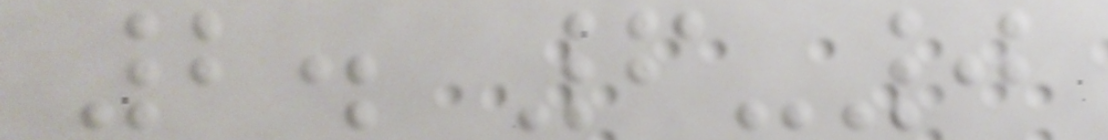2. 6-0
